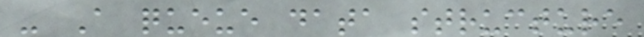- A queue data structure
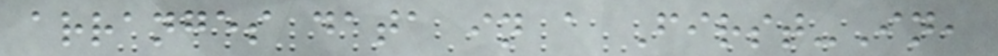arranges data in a First-In,
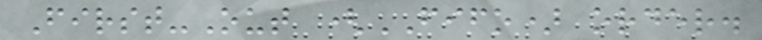First-Out (FIFO) order.
